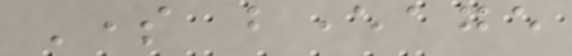Some beverage
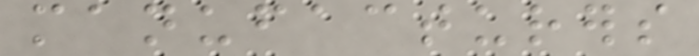manufacturers
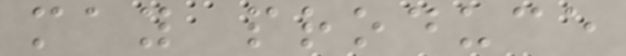may produce
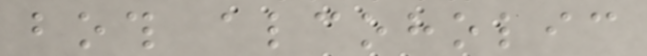both alcoholic
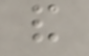and
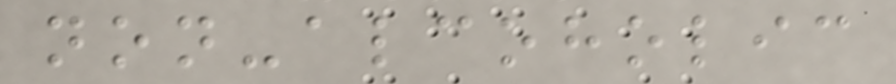non-alcoholic
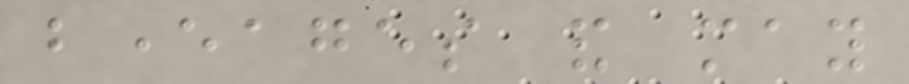beverages and may
